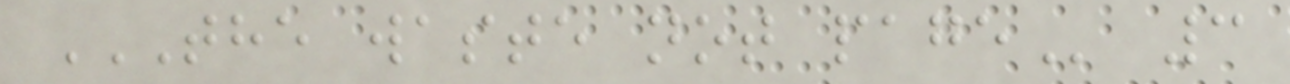THE WASTE NOT PAGE 3
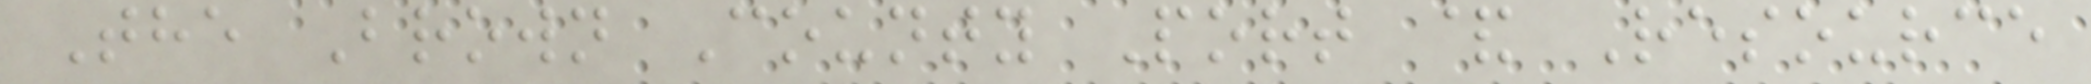The Brown County Port & Resource
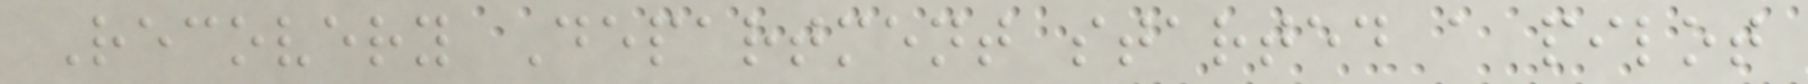Recovery Department started a pilot
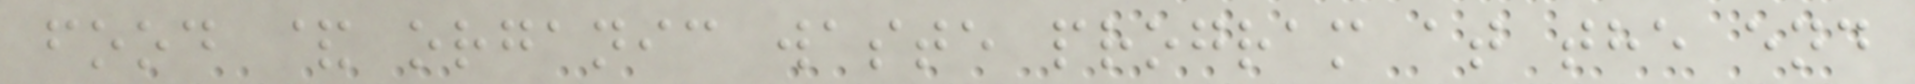food & organic waste program at the end
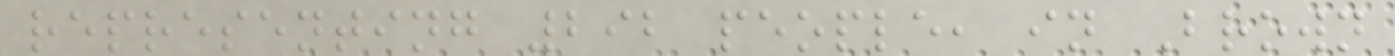representing 292 people, in Brown
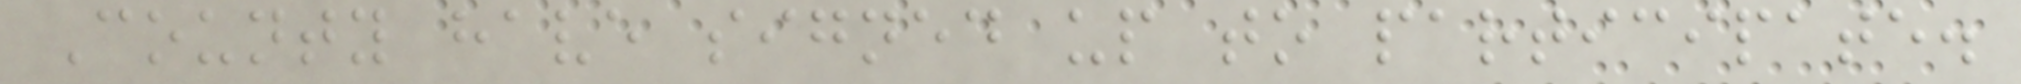County have signed up to participate.
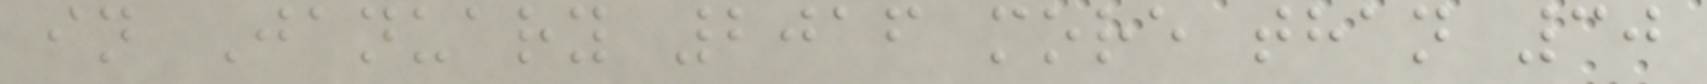in January 2016 more than 30
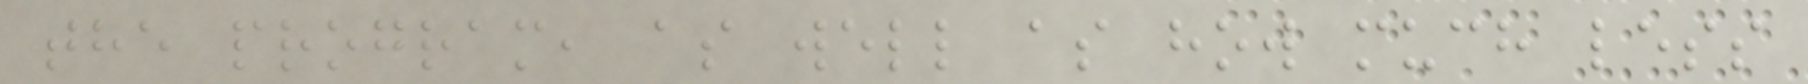the program, as well as how much less
